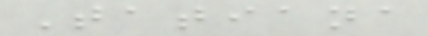Tatiana
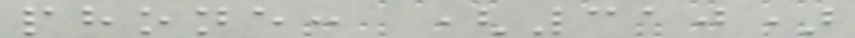phone: (310)
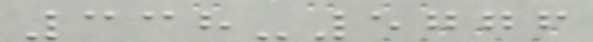338-5776
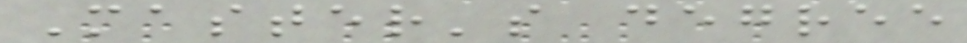Master's degree
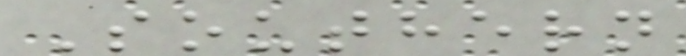Southern
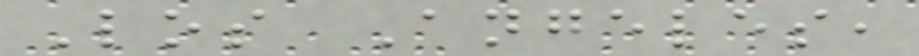Los Angeles,
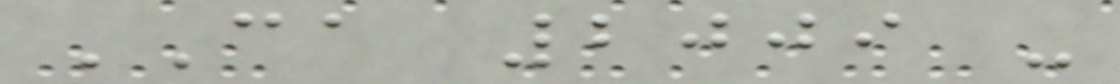CA 2009 -
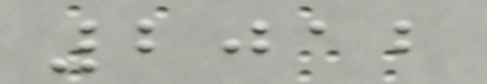2012
